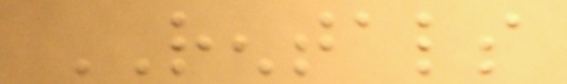RENTALS
